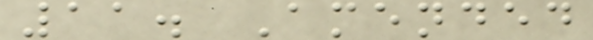11. Amended
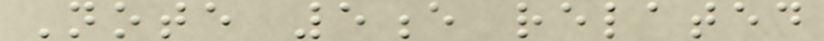Note 5e related
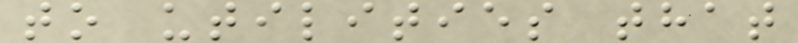to utilities that
